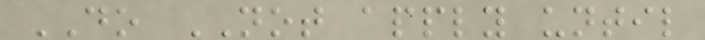DO NOT apply until
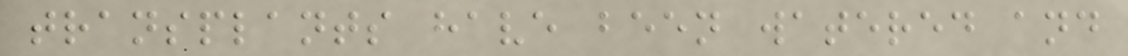transplants have been watered and
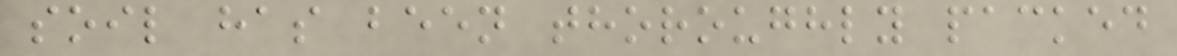soil has been thoroughly packed
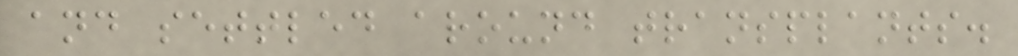and settled around transplants.
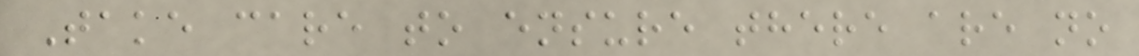Take care to ensure there are no
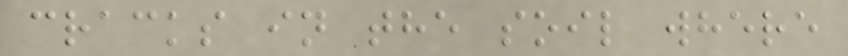cracks in the soil where
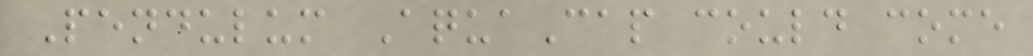Pendulum AquaCap could come
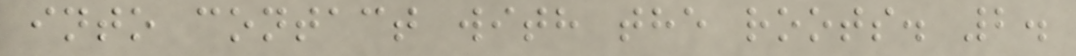into contact with the roots. 2.
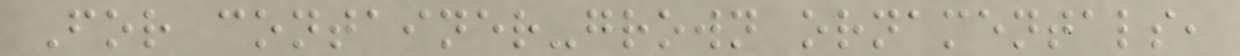For container-grown ornamentals,
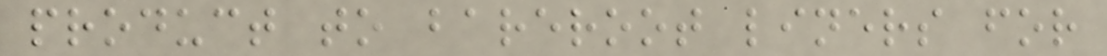product to bareroot liners for
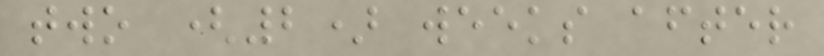two (2) weeks after
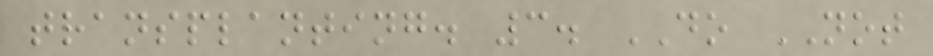transplanting. 3. DO NOT
